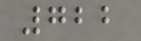722
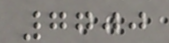7700
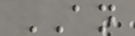AN
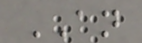AN
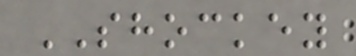SHOCKEY
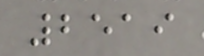2519
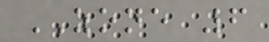ZONE 6
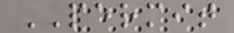PERMIT
